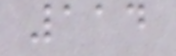114
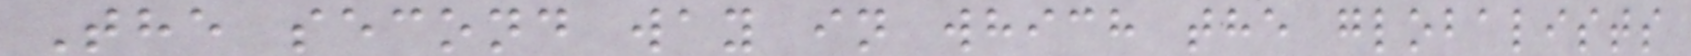The second way in which the globalists
